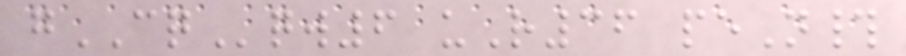gCQqw6 uR36 peN#
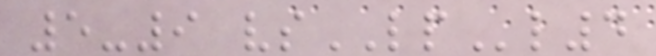5-9 vsLPl4
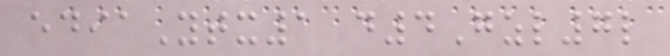ediaYtx1 d4Gzl7l
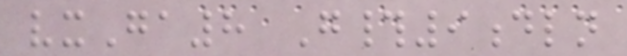vxGa8 G#9dln
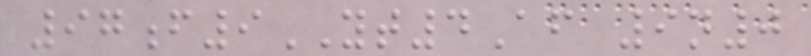97f9YT4Af 9n0
